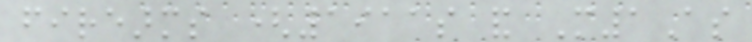firearms (1911s and M1As
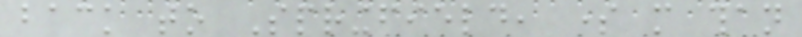back to Springfield, some more than
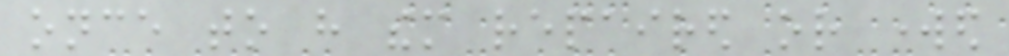once to have them repaired or worked
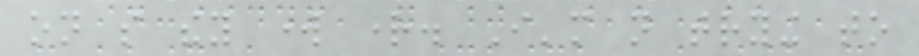on so they work right. I'm not trying to
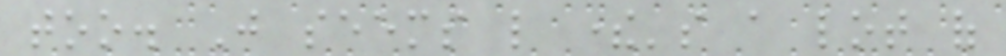too. Just seems like there's a lot of
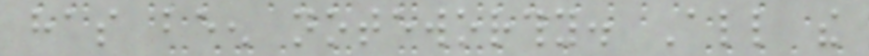has been noteworthy. All the
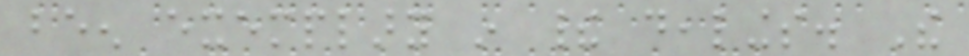been exemplary in their dealings. The
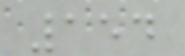154
